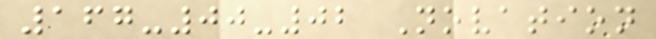167-00-02 Novation
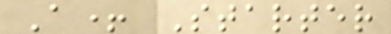A+ Starter
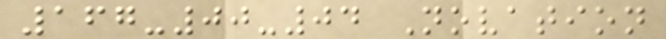167-00-04 Novation
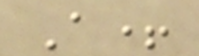A+
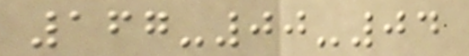167-00-04
